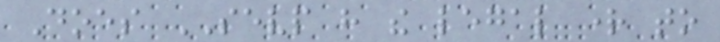Does SEVP have the legal right to
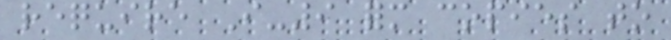require I-9 form copies to
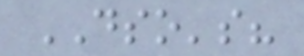DSO's?
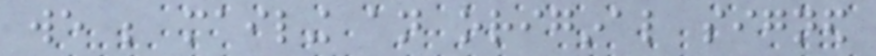we be mailing an original signed
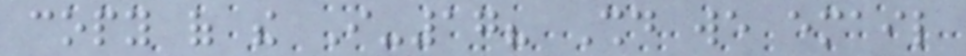copy of the I-17? Should we email
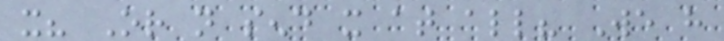it? Or not send it at all? We have
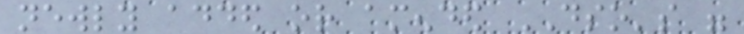newly added or amended DSO's were
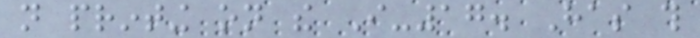not printing on the I-17. Has this
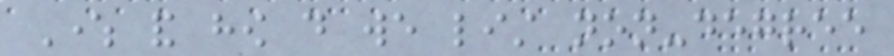Where and how do we list non-degree
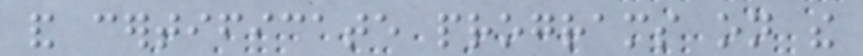and certificate programs on the
